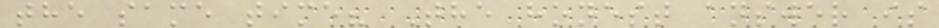the same time? The honest answer is
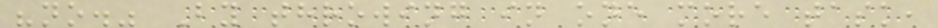"no." By throwing in one more task,
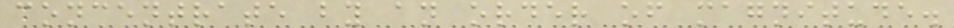concentrate by an order of magnitude.
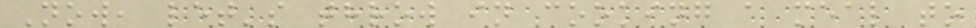Now, let's throw in cooking a meal to
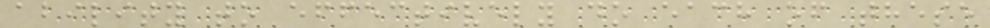ability to effectively do each of these
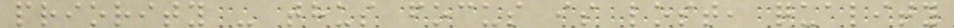priority - thus focus is lost, quality
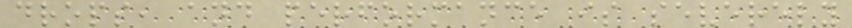drops, and performance is severely
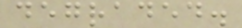degraded.
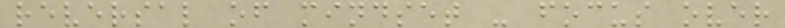reversal of mindset - focus over
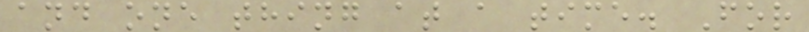and one thing at a time. For
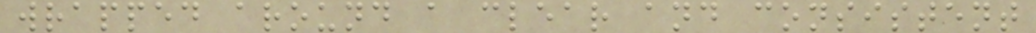wrapped around a clear and consistent
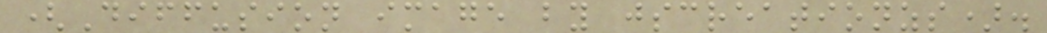(Diffusion image by jscreationzs).
